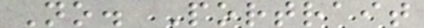No. Portrait
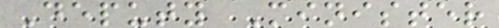Deputy Minister
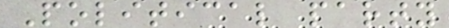Political party
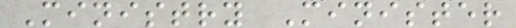Ministry Minister
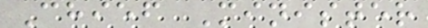Chief Minister
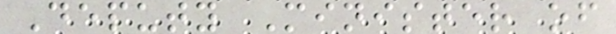Deputy Minister of
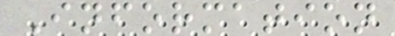Information
